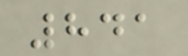841
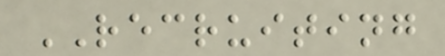RECRUITING
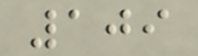109
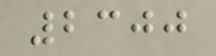2300
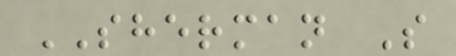SHERMAN S
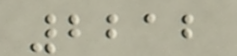2212
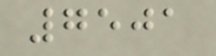7501
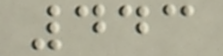443
